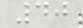40
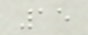15
